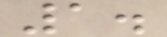1.
